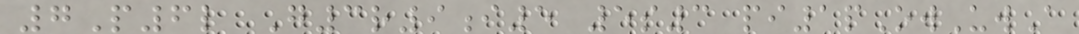7P6l G3r9i5 5s3 pi1pOwUwA
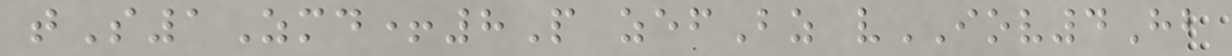tS1Zmd+8P zefBz vIOV4Hb
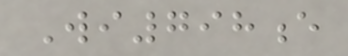Wi798e
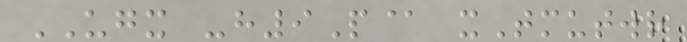UGX -h9P@ xTmutwr
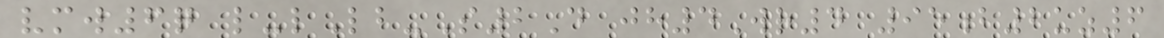vmw6q l-lLb-S2D jh4Wr4 95b2uz6
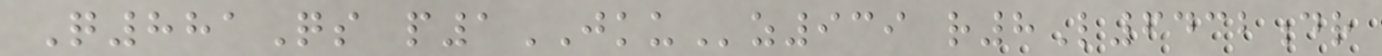Q881Qs p1JKUz939 r8L6432dr
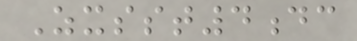Zxsst4dc
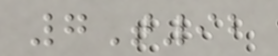7T92
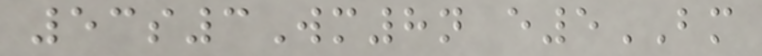53s3Wm8n e5BM
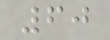60
